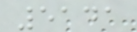5141
